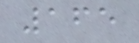165
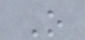O
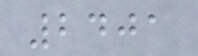2401
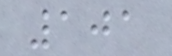101
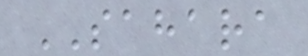SAHARA
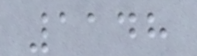1148
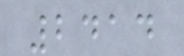2414
